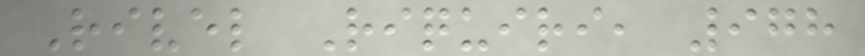Rivel Riquiri, 978
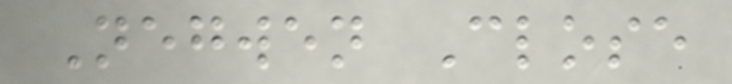Negwen Close
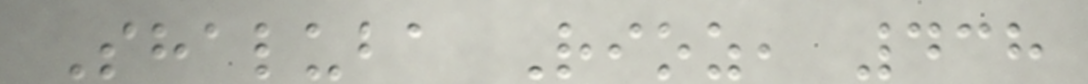Shaluba Rioz, 438
